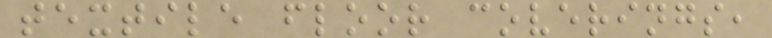textile floor coverings,
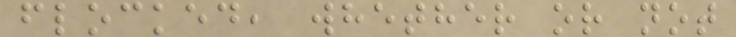flocked, whether or not
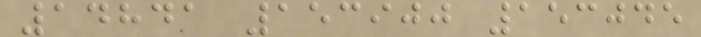14841 153900 153045
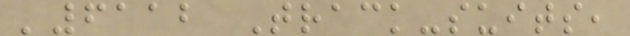'6112 Track-suits,
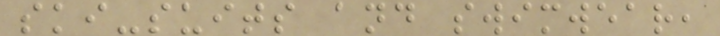ski-suits and swimwear,
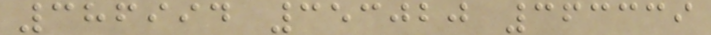386994 353020 363339
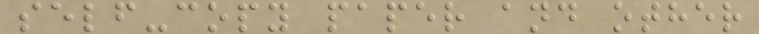self-copy paper and other
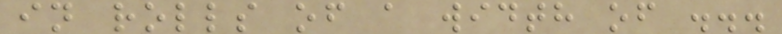in rolls of a width of ...
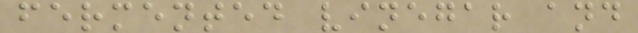fermented vinegar and
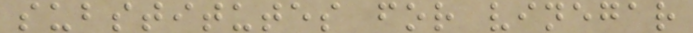substitutes for vinegar
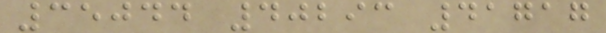35044 40293 41717
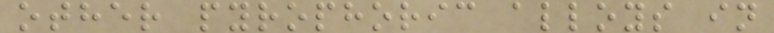other pyrophoric alloys in
